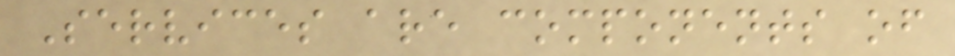Services are components of
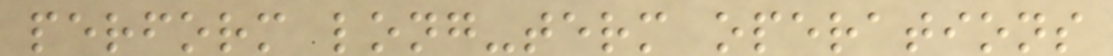perform long-term operations
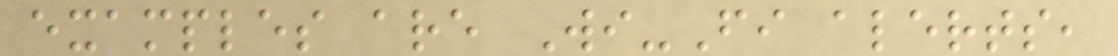examples are Wi-Fi alerts,
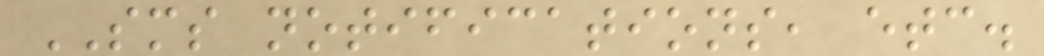SMS notifications, etc.
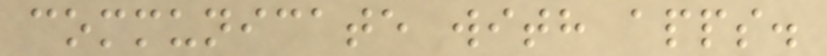communicate with apps.
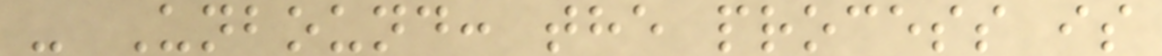- Unbound: the process is
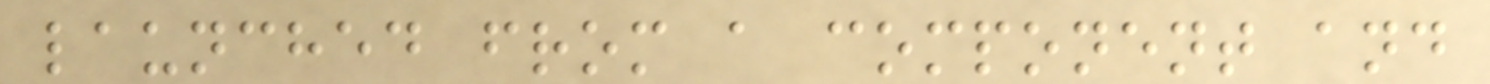launched from a component and
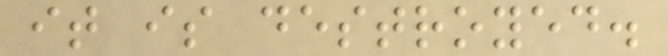it is destroyed.
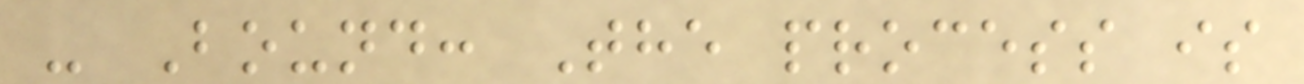- Bound: The process is
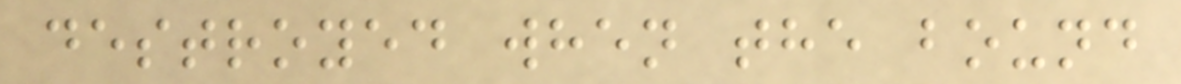destroyed when the bound
